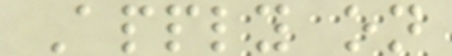Apply on
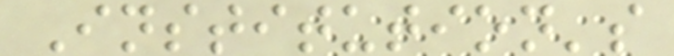Institution's
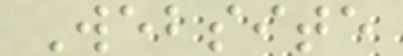Website
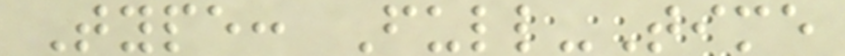Type: Full-Time
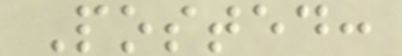Posted:
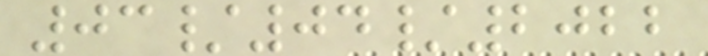03/04/2022
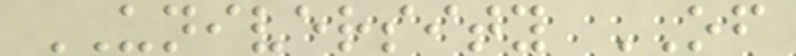UNIVERSITY OF
